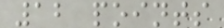12 points
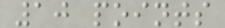10 points
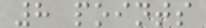8 points
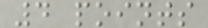4 points
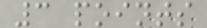3 points
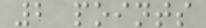2 points
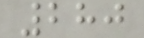280
